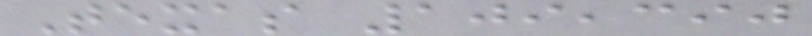Texas 109,390
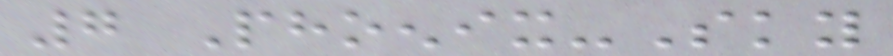7 Phoenix-Sky
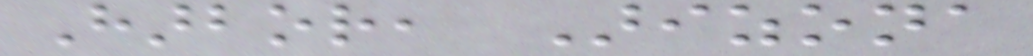Harbor, Arizona
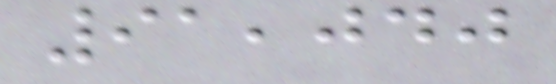91,040
